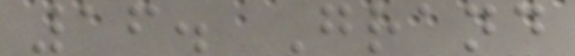16. Grand
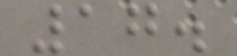17.
